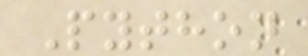Python
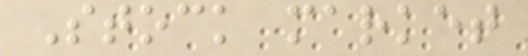Stock market
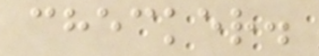checker.
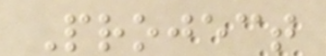Project
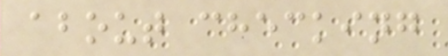about checking
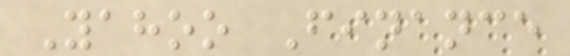Yahoo Finance
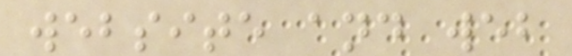website and web
